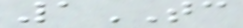1TC
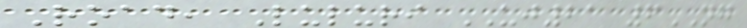Road, Luluri UJ21 6NG
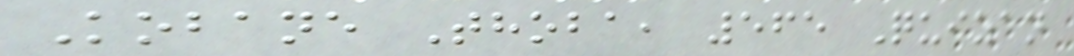Kobane Thoba, 565 Quizan
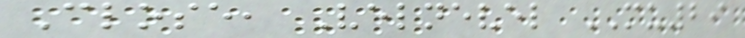Close, Velnevel MU29
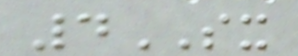4SX
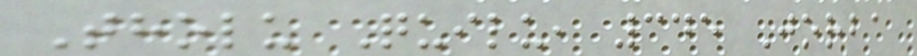Tholu Quilu, 345 Jorba
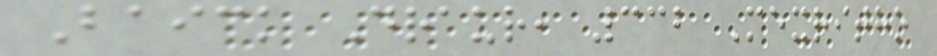Baick Draur, 332 Mexritho
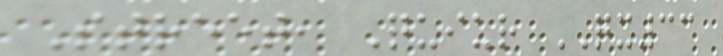Street, Quiur QX33
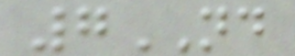7ND
